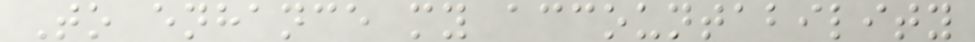To enhance my accountability
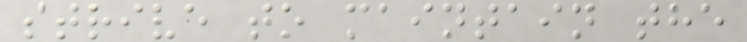strive to maintain the
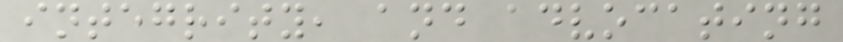integrity, and advocating
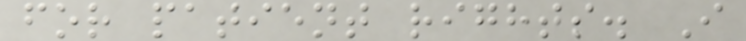for patient rights. I
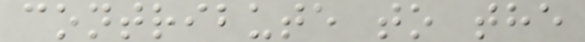contribute to the
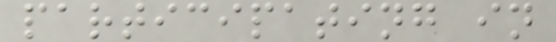participating in
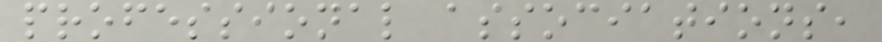professional associations,
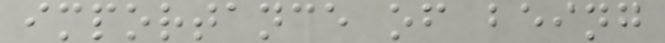importance of being
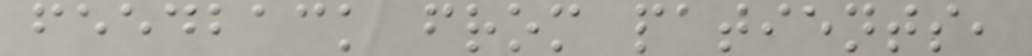feedback from patients,
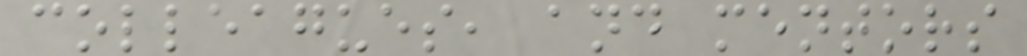colleagues, and mentors
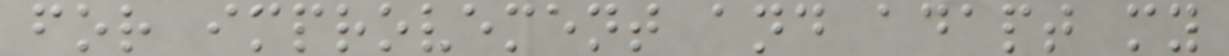for improvement and adapt my
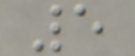5
